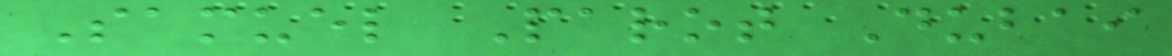Samuel Parot Dubai
